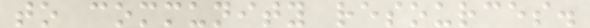to community resources.
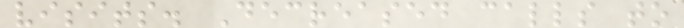visits. Decreased calls to
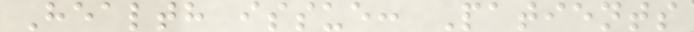Health issue: Patients
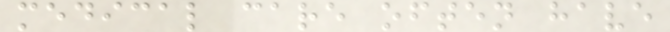medical care often have
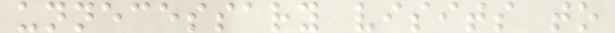unnecessary visits to
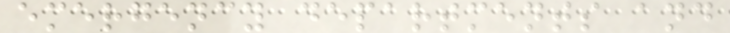emergency departments and
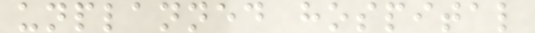unplanned hospital
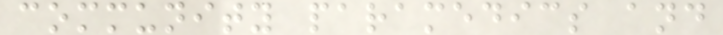community paramedics and
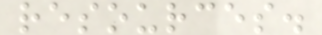resources.
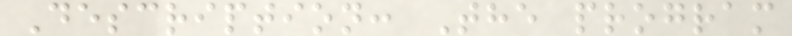Description: The program
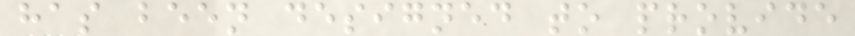has been designed to provide
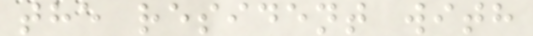the resident with
